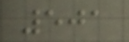501
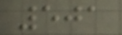501
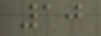10
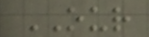OUR
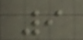9
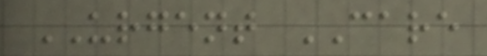URGENT CARE
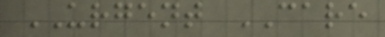URGENT CARE
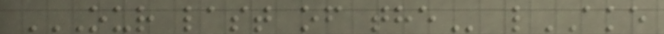OUR LAST OF THE lAKE
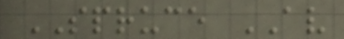SPRUCE AV
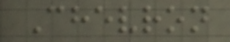Chevron
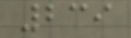239
